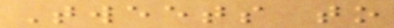Tweets to
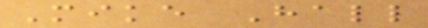Mike Hall
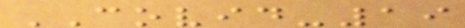COVID-19
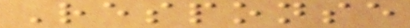Response
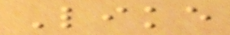Like
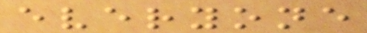everyone
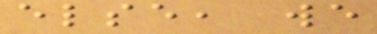else, we
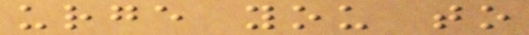urge you to
